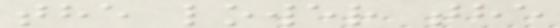the lower the
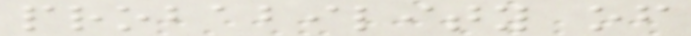probability of
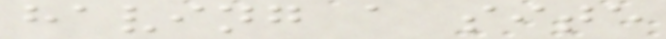having a site
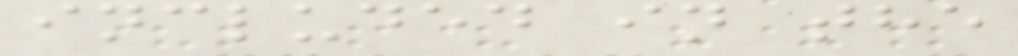included in the
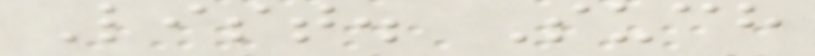List. Such
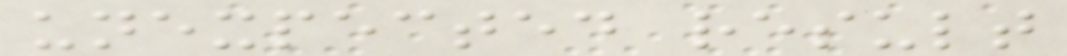unexpected result
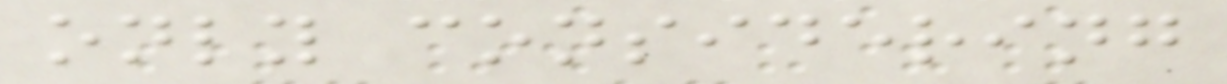only considering
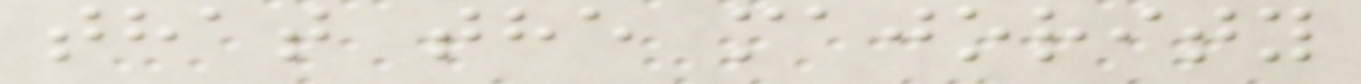that the majority
